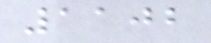1102
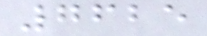7625
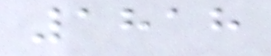1818
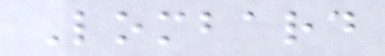Lombard
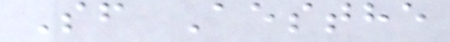Sf Aesthe
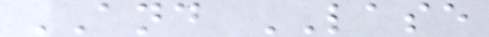AND LASE
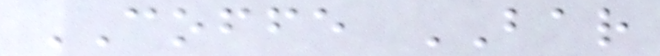COFFE BAR
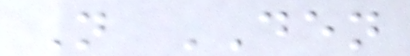N DEN
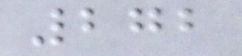272
